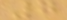7
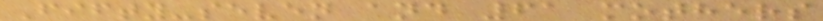Fifty-seven and 61 mothers
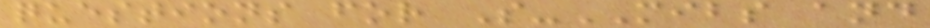questions for S-MIBS and
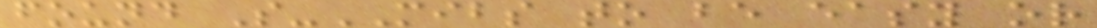found S-MIBS to be easy or
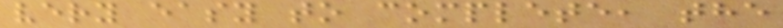very easy to complete, the
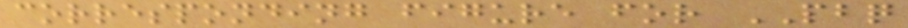corresponding figure for PBQ
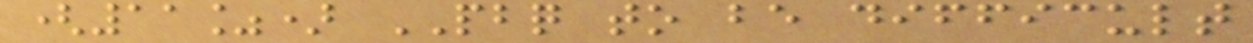(11%) PBQ to be difficult
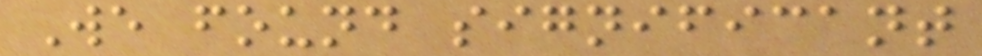We found significant
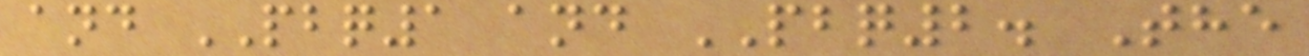and PBQ1 and PBQ2. The
